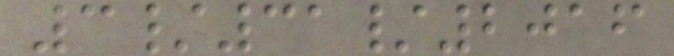3/31/2016
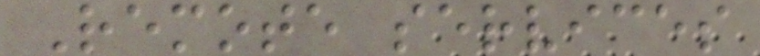Remote services
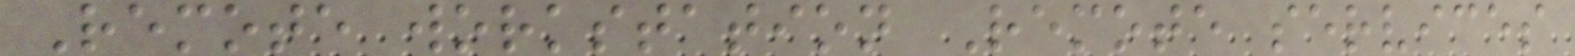Remote workstation Remote services
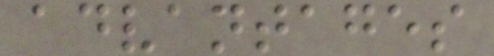advantages
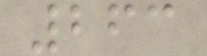263
